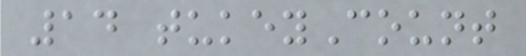14 tukeyCount
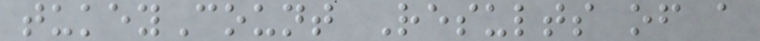tukeyCount Results of a
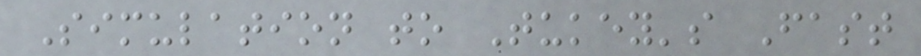Simulation to Tukey's Fast
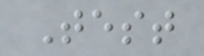Test
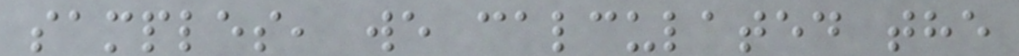samples, we calculated the
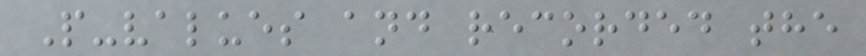P-values and recorded the
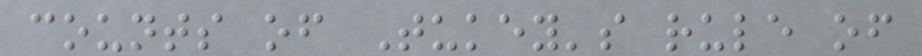counts of Tukey's rule of
